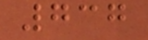737
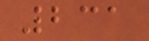231
